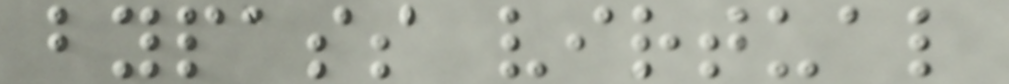bypass virtual
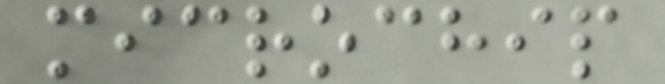microchip
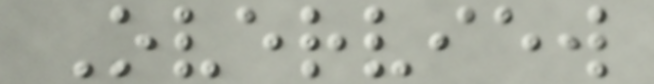Overview
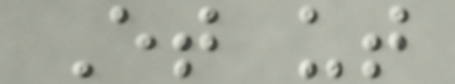Et ut
